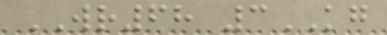WR68 3KG
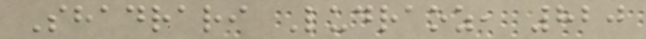Shadrari Ludraoz, 820
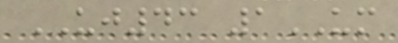UJ43 1UM
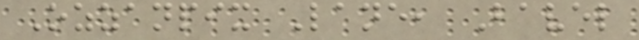Ozzanpix Lane, Bavel
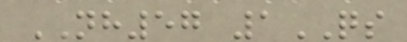NH57 1QS
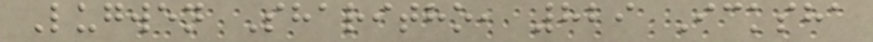Lugwen Sharitho, 829 Icksha
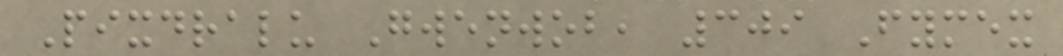Pixdralu Gwenwob, 309 Fymex
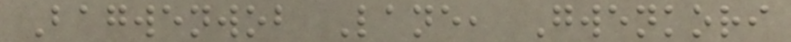Bagwenwob Lane, Gwenkori
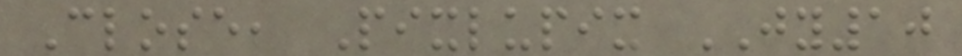Close, Pixlupix JY10
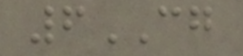6CG
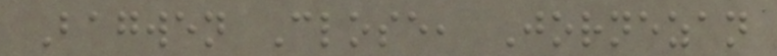Bagwen Close, Jornezan
